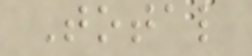Total
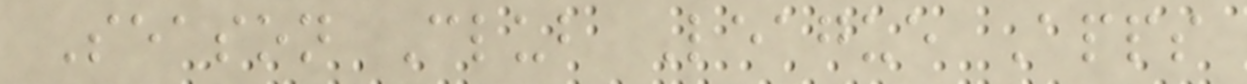Season Club League Apps
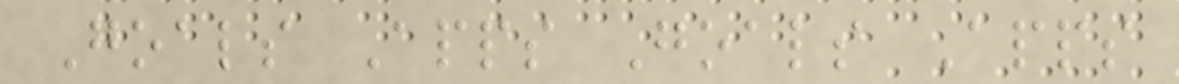Goals Apps Goals Apps
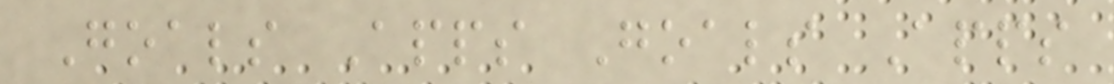Goals Apps Goals Apps
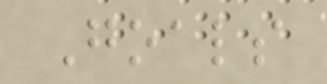Goals
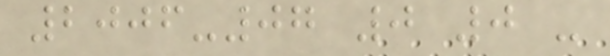2006-07 0 0 -
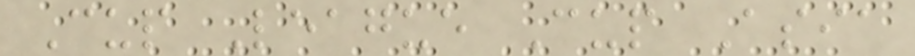Cup League Cup Asia
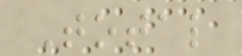Total
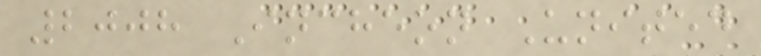2008 Incheon United
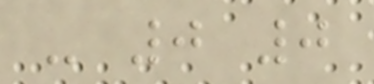- 0 0
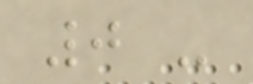0 -
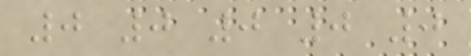0 0 0 0 0
